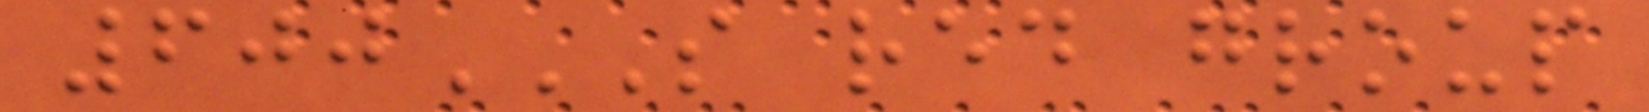600S RED GROUP
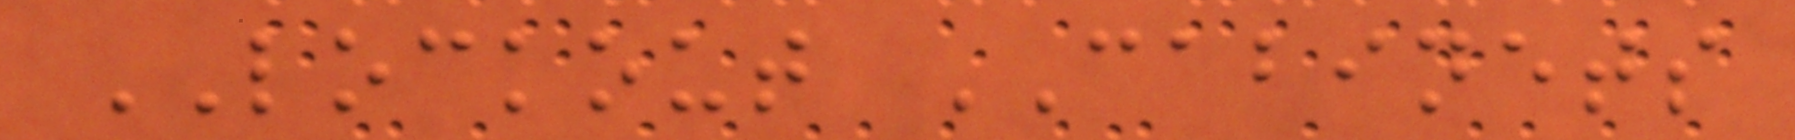LOCKOUT CABINETS
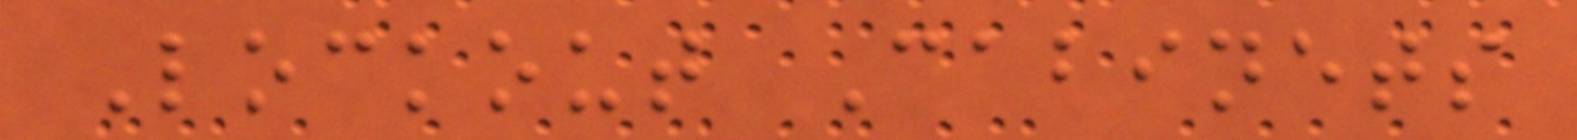Lockout Cabinets
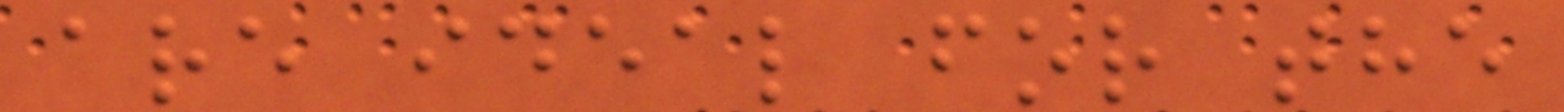are ideal for the
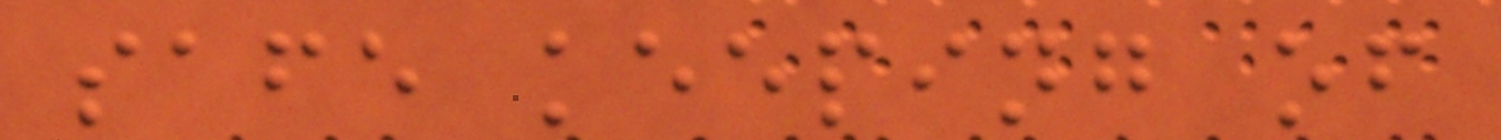safe keeping of
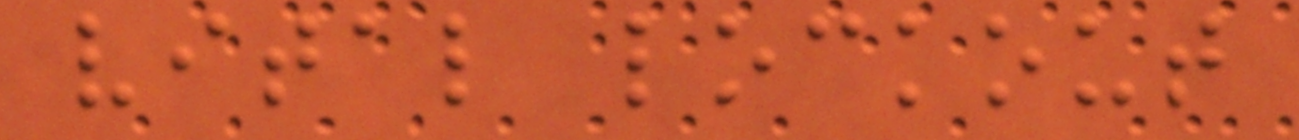vital lockout
